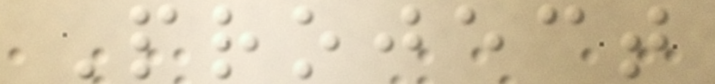Project
